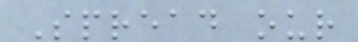Spread our
